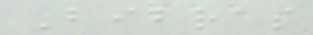Bibras
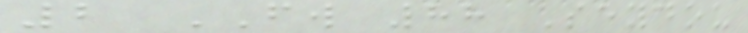2 FW 88 Seydou
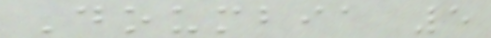Doumbia 5
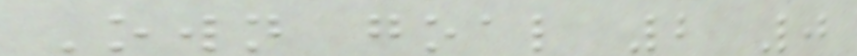Own goal 2 0
